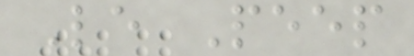Le Peep
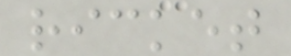ricket
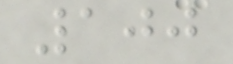100
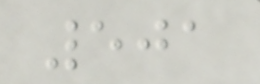501
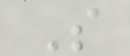S
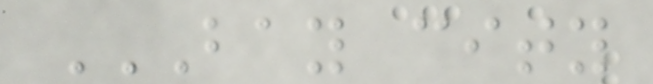BAY CITY
